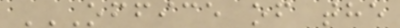OFFICE OF THE
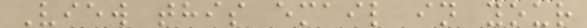View this email in your
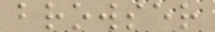browser
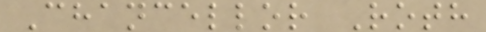Chancellor Roth
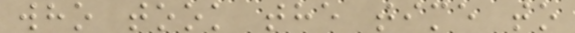who took the time to
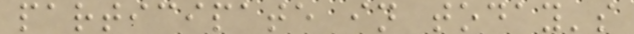participate in today's
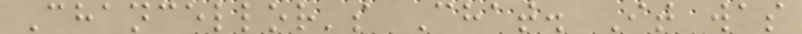Chancellor's Chat. It was
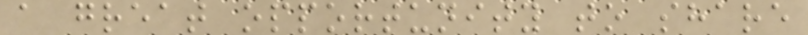a great opportunity to share
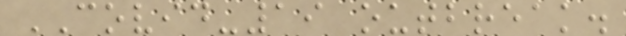COVID-19 outbreak.
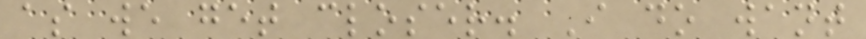as we get closer. I do want
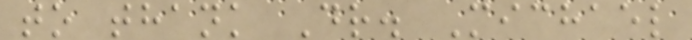to thank Dr. Michael
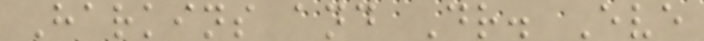Harkins and Dr. Eve
